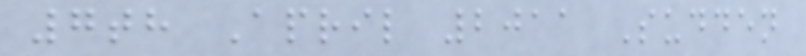7th April 2011 Sudden
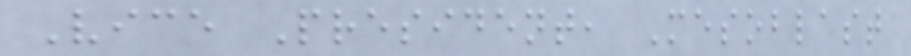Vice President, Mesoblast
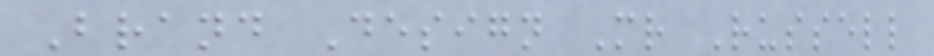Brand Design Mr Russell
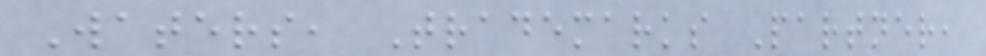Waters, Trademarks Partner,
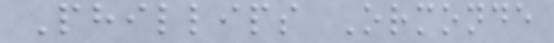Phillips Ormonde
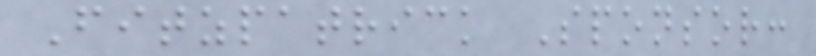Fitzpatrick Sponsor:
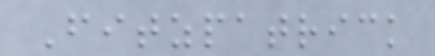Fitzpatrick
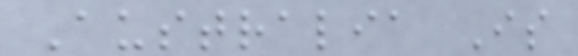Australia Is
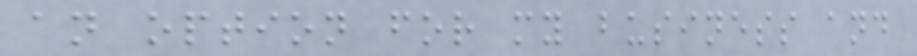an option for my business and
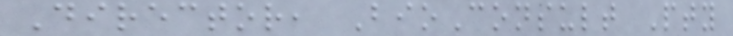Director, BioConsult Pty
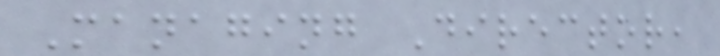Managing Director,
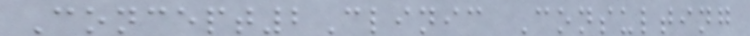Concept2Clinic Consulting
